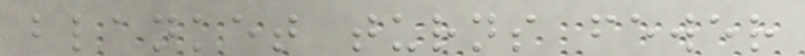blanket turns fewer
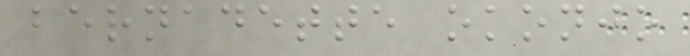bernadette okonjo
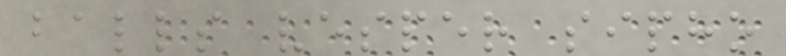balls vesper sipho
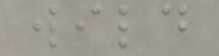wild
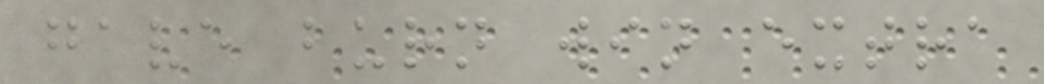gave burn win extra
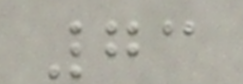73
